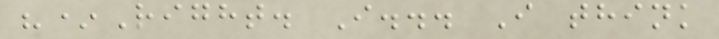"*Right. I... I think
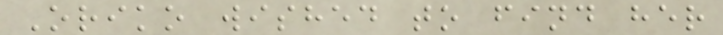Oriko wished to find her
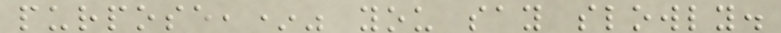purpose,*" you say slowly.
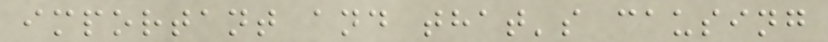important and that's causing
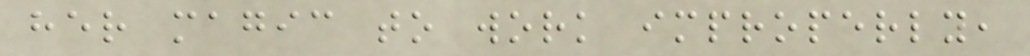her magic to work improperly,
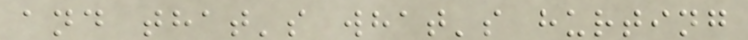and that's what's hurting
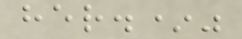her.*"
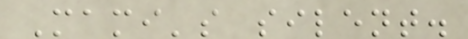Mami's silent.
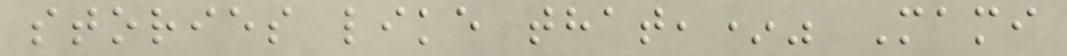stories like that,*" Mami
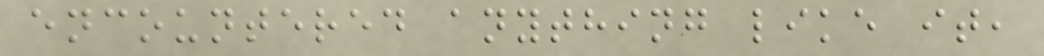encountered anything like it,
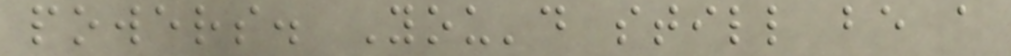powers. You'd still be a
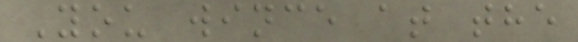You wince at the
